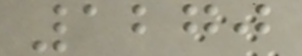1270
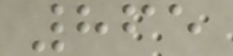865
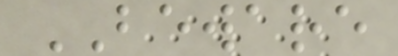BEWARE
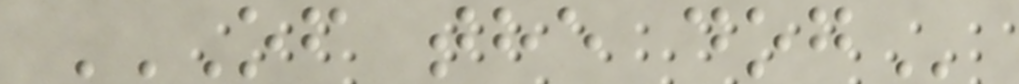OF THE DOG
